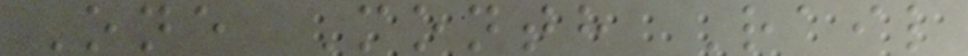One Month Rail
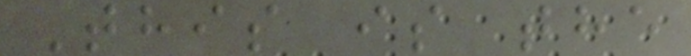This is the
